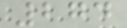274
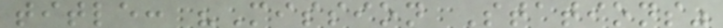title: "Mission Stations"
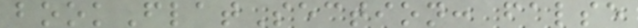bookFlatSection: false
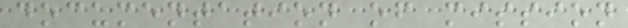documentation of mission
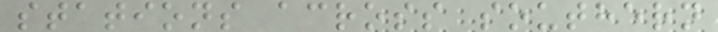stations across southern
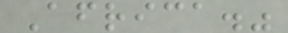Africa."
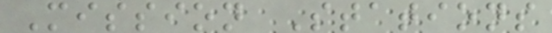Mission Stations
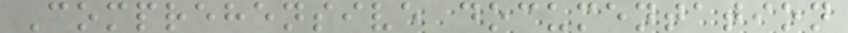Comprehensive documentation
